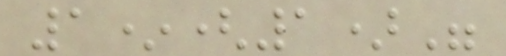1*(1)"
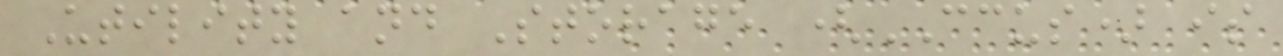Utility and Storage (CCUS) is
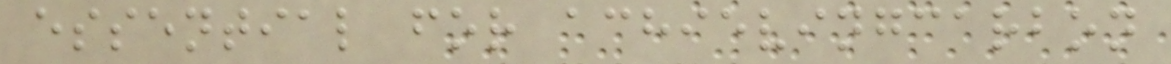essential for achievingcarbon
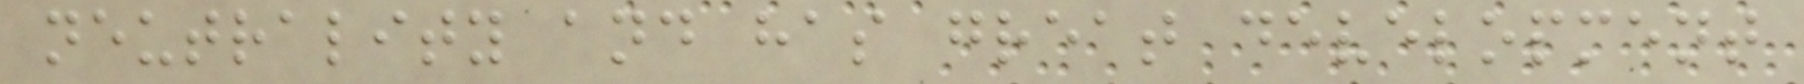neutrality and has great development
